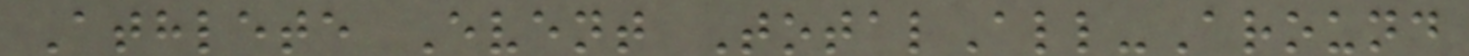Athlete Event TotalAll-Around
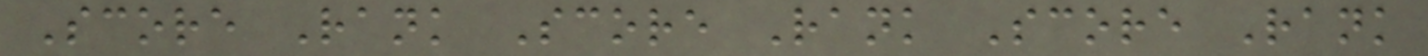Score Rank Score Rank Score Rank
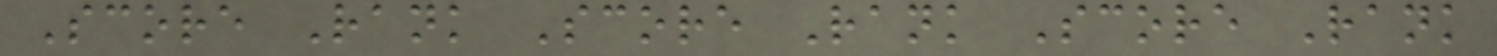Score Rank Score Rank Score Rank
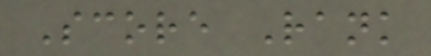Score Rank
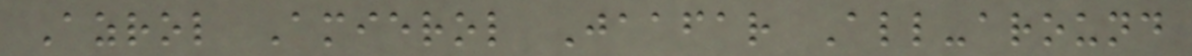Azrol Amierol Jaafar All-around
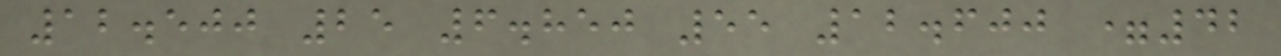12.500 25 6.850 55 12.600 =42
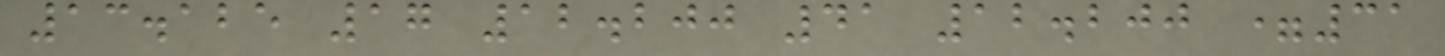13.125 17 12.200 41 12.200 =31
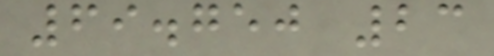69.750 23
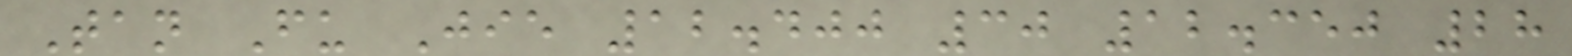Tan Fu Jie 12.400 30 12.350 28
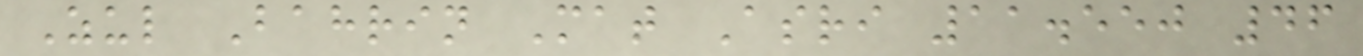Zul Bahrin Mat Asri 11.550 46
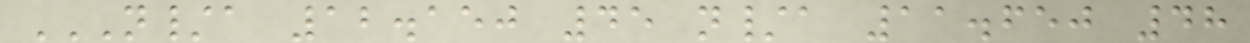N/A 12.150 45 N/A 11.650 48
